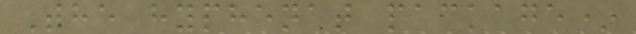The hyphenat package*
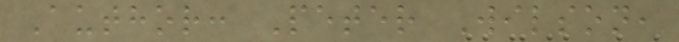Author: Peter Wilson,
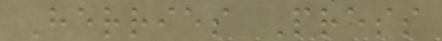Herries Press
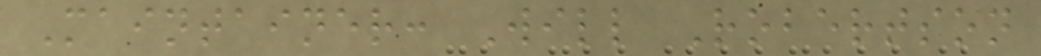Maintainer: Will Robertson
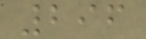296
